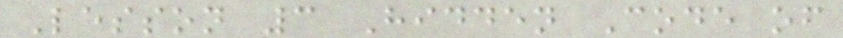Lesson 3 Hidden Code of
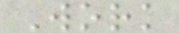Work
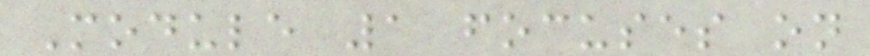Module 1 focuses on
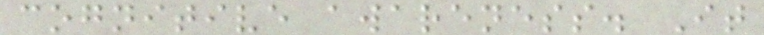cognitive awareness. It
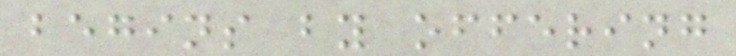begins by offering
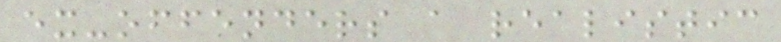ex-offenders a realistic
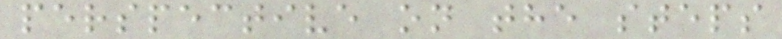perspective on the steps
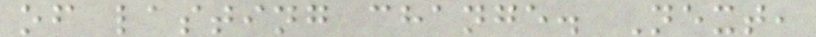of lasting change. Next,
